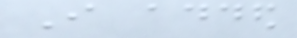I added
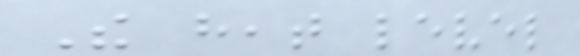The heat level
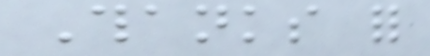Thanks for
